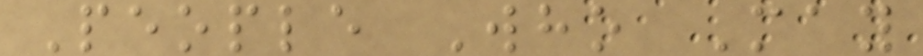People Who May
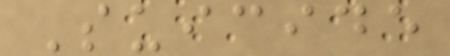Suicide
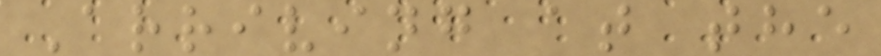Arriving at the
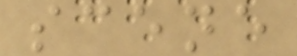scene
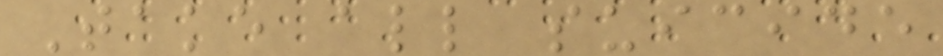Take all suicide
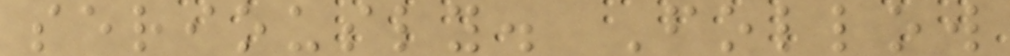seriously. Follow
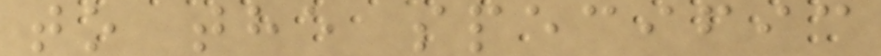to the specific
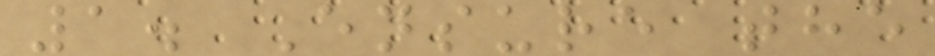1. Ensure the
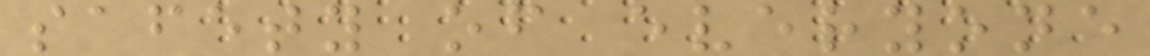safety of everyone
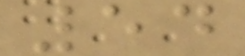54
